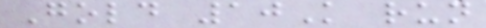Gold 10K run
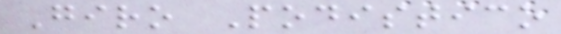Giro Podistico
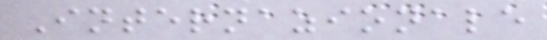Internazionale
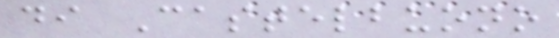di Castelbuono
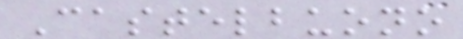Castelbuono
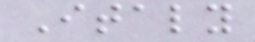Italy
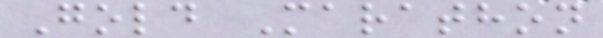Gold Marathon
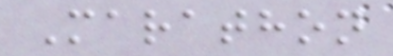Marathon
